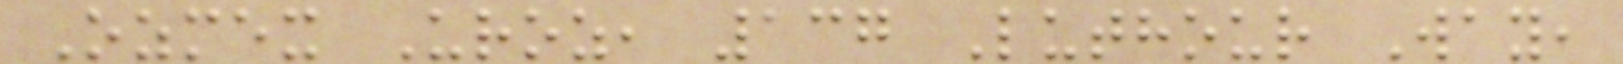Ozmex Uroz, 137 Luthour Way,
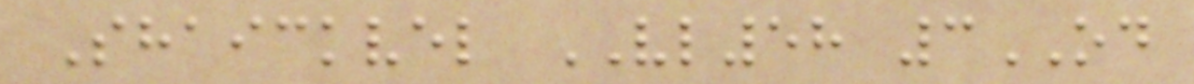Shaickvel VL58 3OD
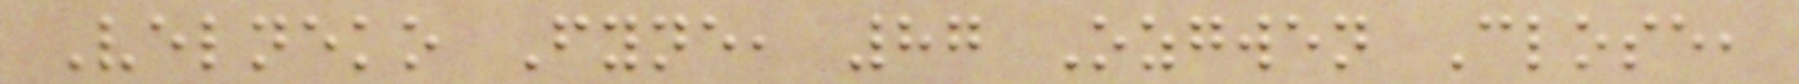Velneko Fyne, 87 Ozgwen Close,
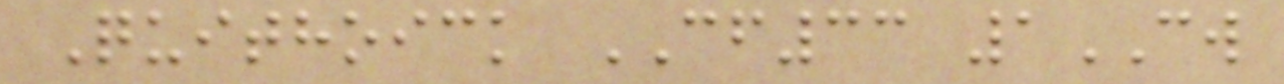Quithoick CF33 1CW
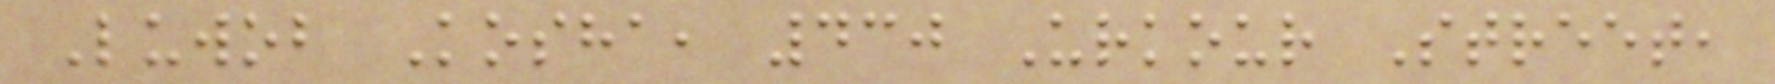Luwob Kosha, 430 Urkour Street,
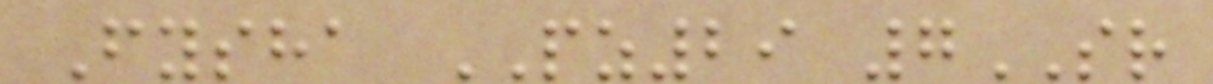Fysha PZ29 7SR
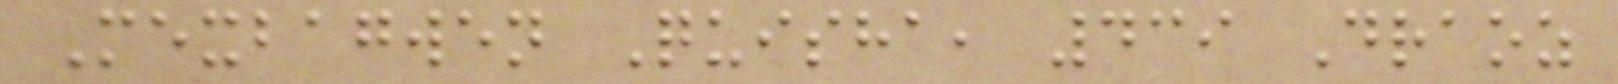Mexbagwen Quisha, 439 Draoz
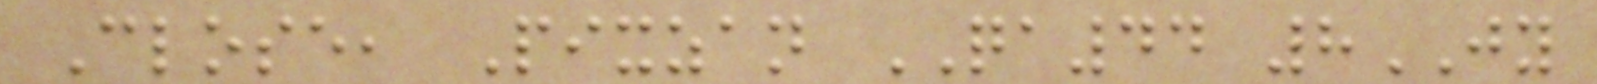Close, Pixzan QA44 8JY
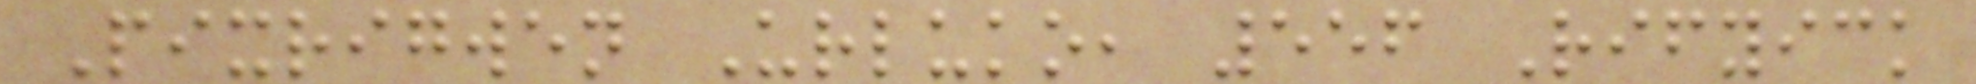Pixrigwen Urluko, 556 Rifyick
